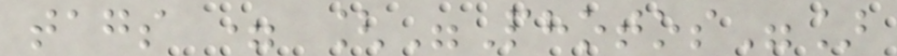tags = ["Photos"]
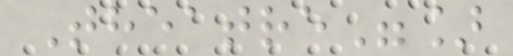Theatre"]
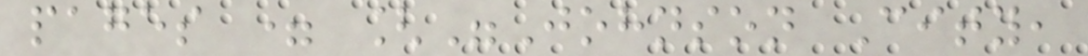pages = ["Johnson City,
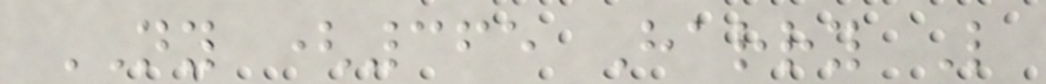NY (365 Harry L
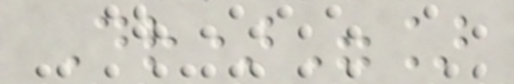Dr)"]
